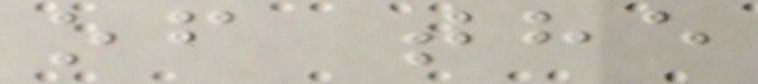of the
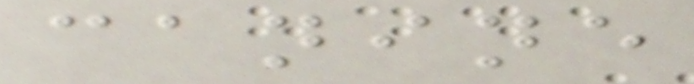canine
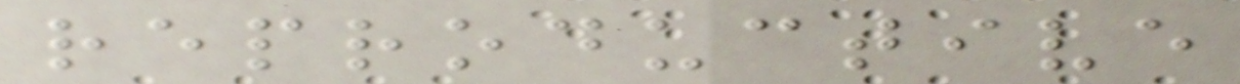reproductive
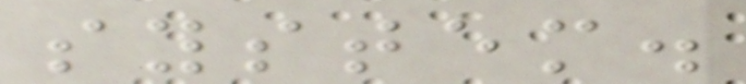system.
